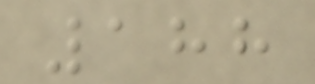188
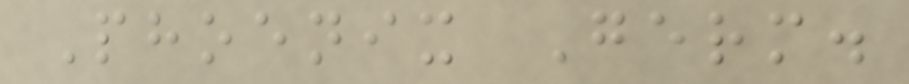Phoenix Germ.
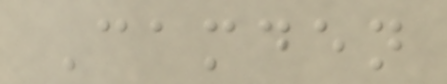Camden
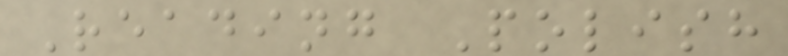Reading Polish
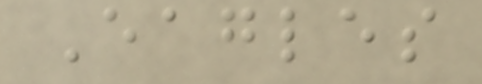Eagles
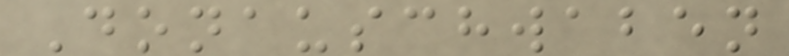Donauschwaben
